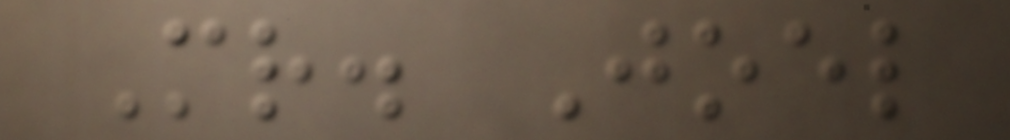Mr. Joel
